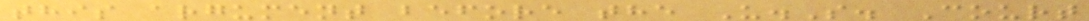this argument before the U.S. Court
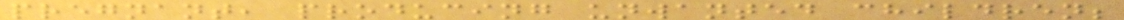pregnant, producing unwanted children;
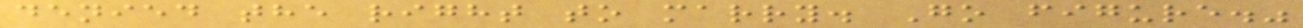denied the right to marry. Go figure."
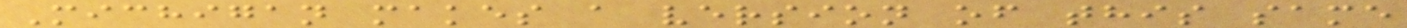Michigan makes a version of this same
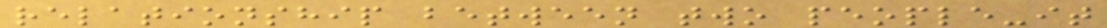relationship between two people-it
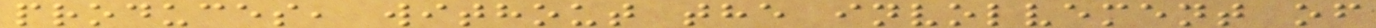produces, without the involvement of
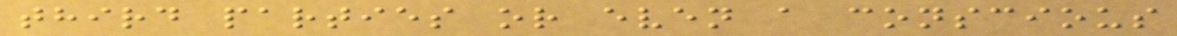third parties or even a conscious
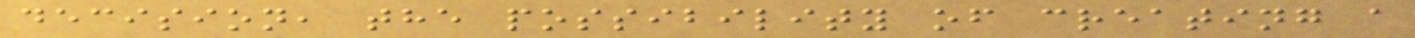decision, the possibility of creating a
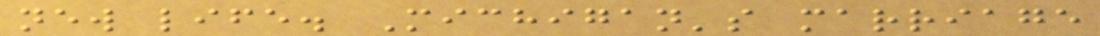new life. Michigan's marriage
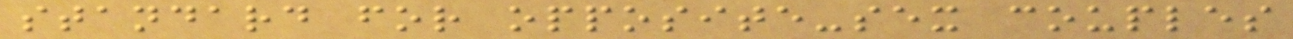standard for opposite-sex couples
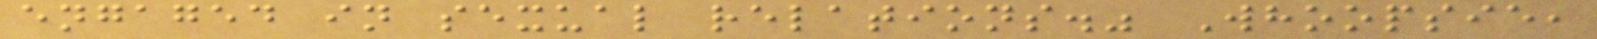engaged in sexual relations." Whoopsie,
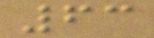63
